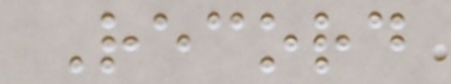Record
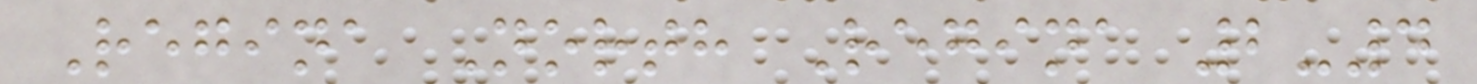Regina North Regina 2-4
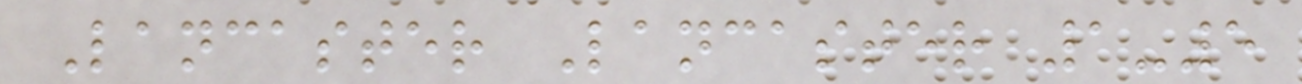Lancaster Lancaster 1-5
